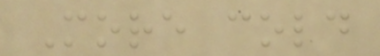More cold
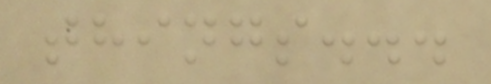things...
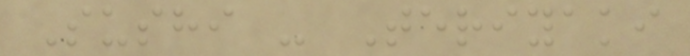Sushi - Teriyaki
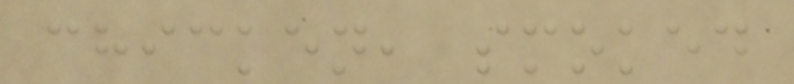chicken, smoked
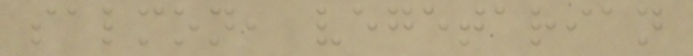salmon, vegetarian
